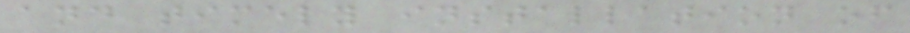and timely installation of
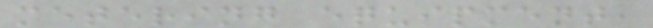metering equipment,
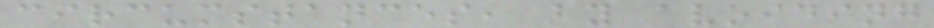circumstances, by avoiding
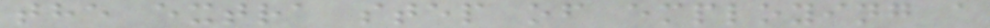the extra step of employing a
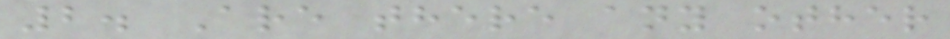2. Are there any other
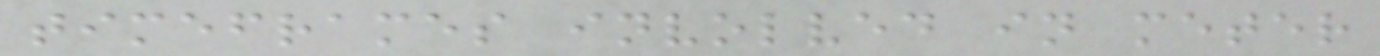timeframes involved in meter
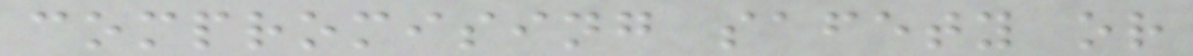compromising safety or
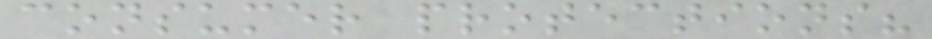consumer protections?
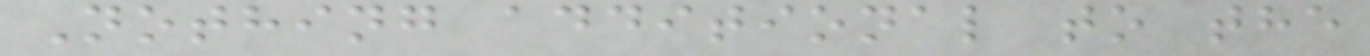Nothing additional to the
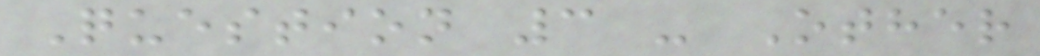Question 3 - Other
